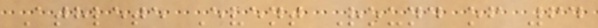Athlete Event Round of 64
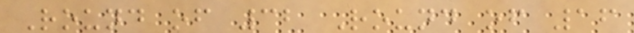Round of 32 Round of 16
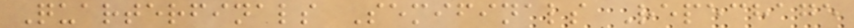Quarterfinals Semifinals Repechage
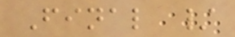Final /
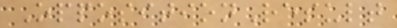OppositionResult
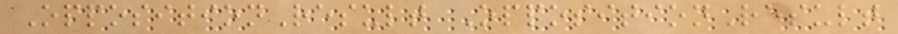OppositionResult OppositionResult
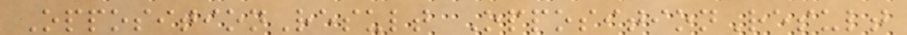OppositionResult OppositionResult
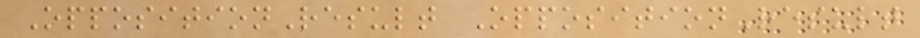OppositionResult OppositionResult
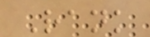Rank
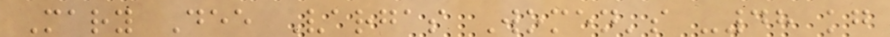Mary Dee Vargas Women's -48 kg
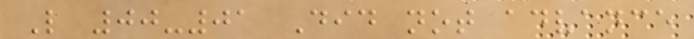L 00-01 Did not advance
